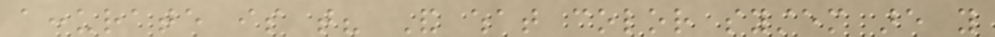accurate is that? And what color system are you
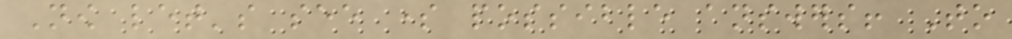Now let's see some possible answers! To
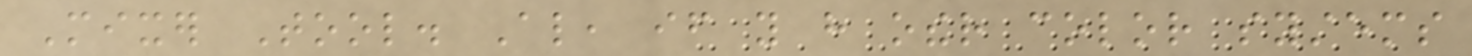Mixer Tool. Also, if you have other color systems
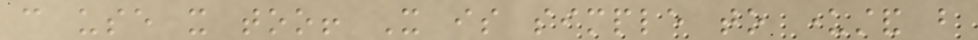can use it too! It is simple to understand but
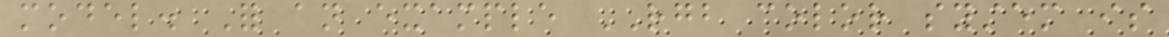model. For an example RGB color system is
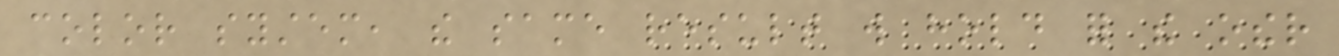color system, the same result will hold for the other
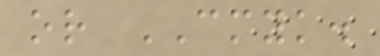or CMYK.
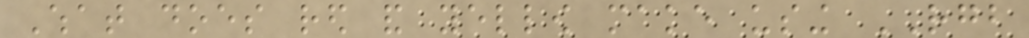What does red and yellow make using RGB
